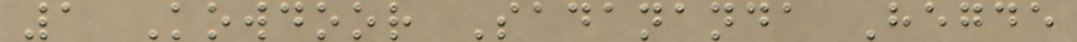1 Kowdoor Sadananda Hegde
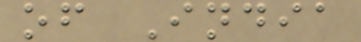of India
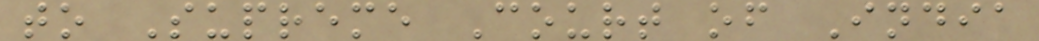to Supreme Court of India
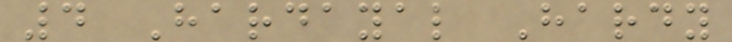4 Hardayal Hardy
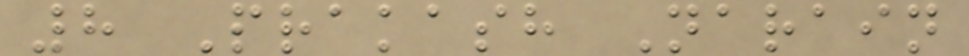8 Prakash Narain
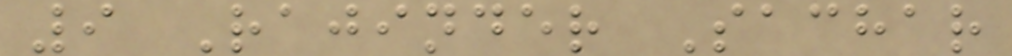9 Rajinder Sachar
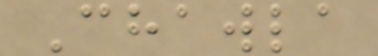Chawla
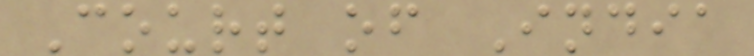Court of India
